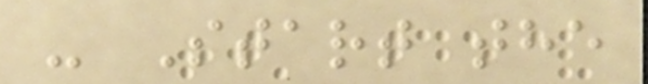- Start the
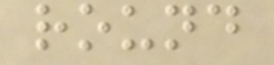round
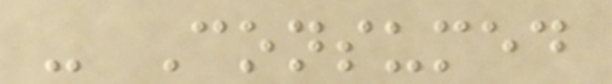- Consumed
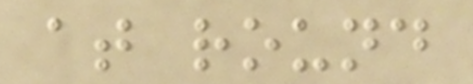at round
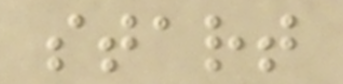start
